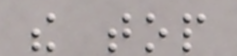the top
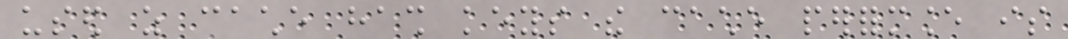used as cache hash keys the cache performance is
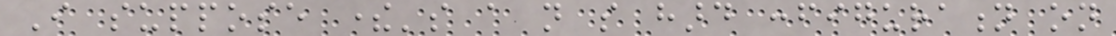I suppose there's a not so hard configuration on
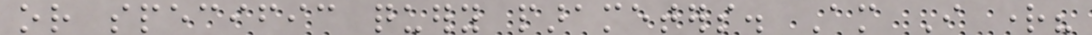or specific query parameters. Am I right?
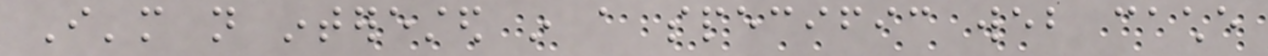I'm not interested in a specific web cache
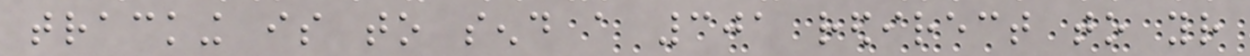tracking is to send a 301 redirect to your
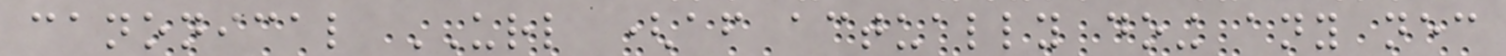canonical URL (after actually doing any necessary
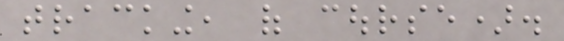tracking, of course).
